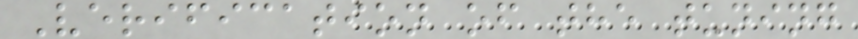Verification of the tuning
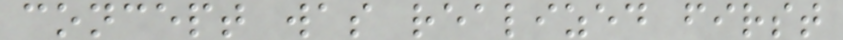concept was realized first
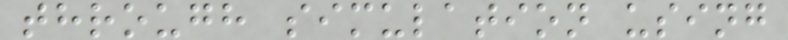through simulation using
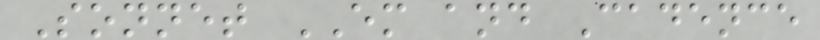Sonnet EM and Cadence
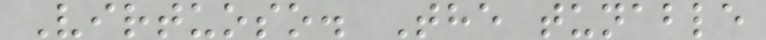Virtuoso. The tunable
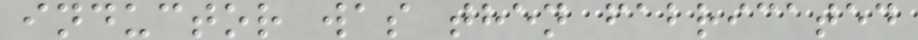inductor was then fabricated
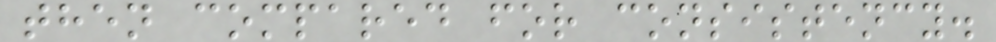then compared for consistency.
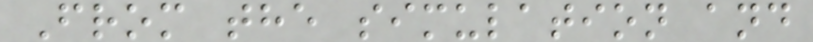From the simulation and
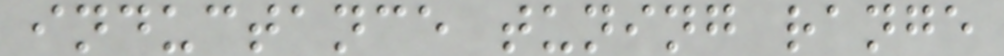inductance tuning range
